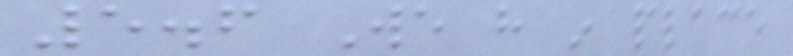5.6 We have in place
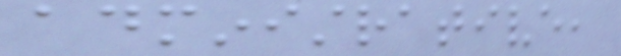administrative,
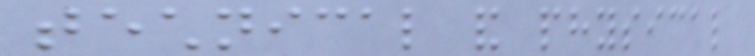technical and physical
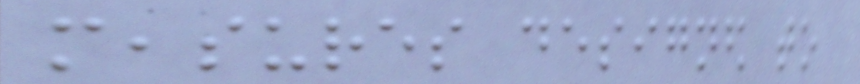measures designed to
